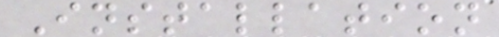Installation
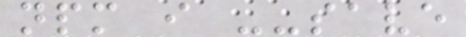npm i --save
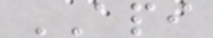API
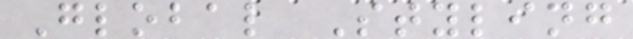Global Styling
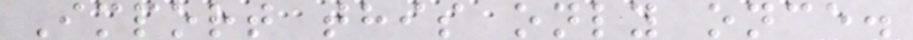Import this only once.
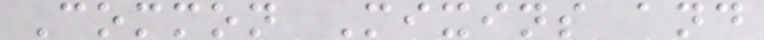Common Mixins and
